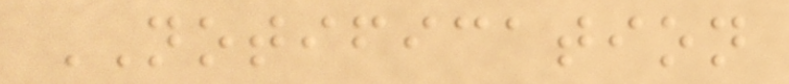NOTIFICATION
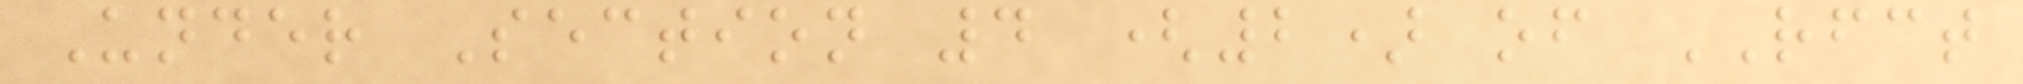Under Section 4 (2) of RFCT
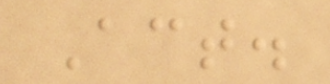Act.
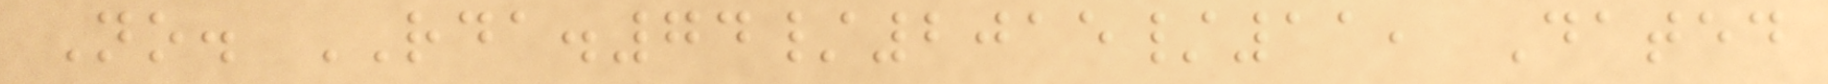No. RDA.74/2015/11, Dated
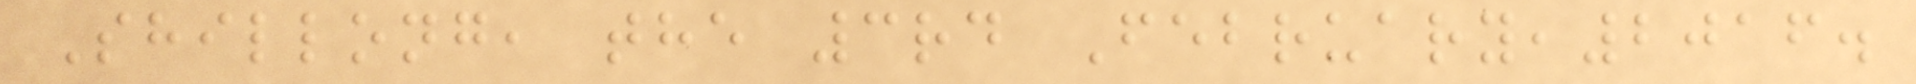Shillong, the 3rd February,2016.
